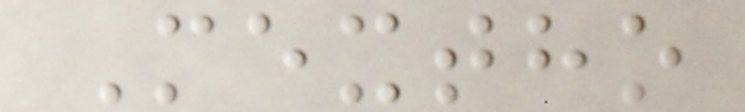Mextho
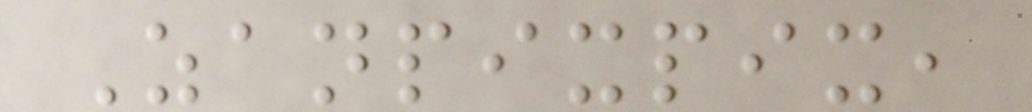Zanpixpix,
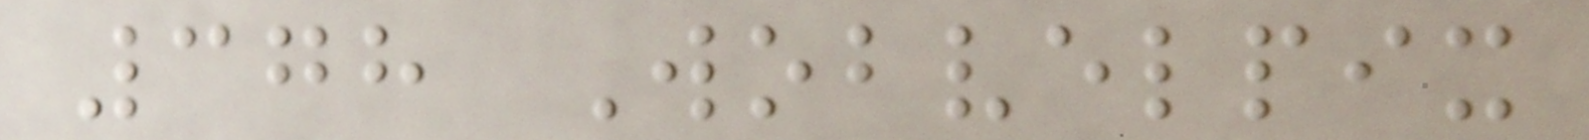378 Wobvelpix
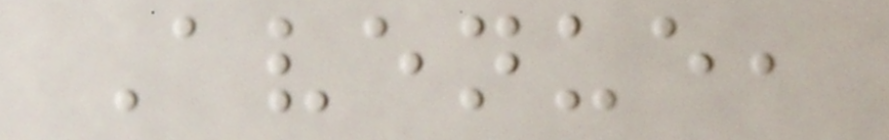Avenue,
